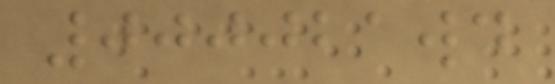000021wd
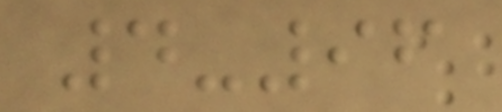4-96
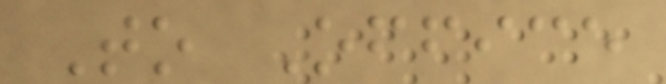To Office
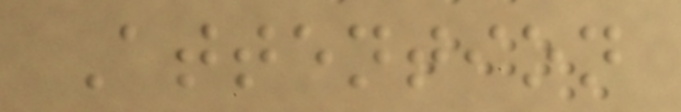Attention
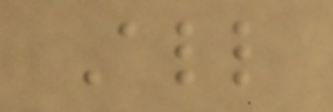All
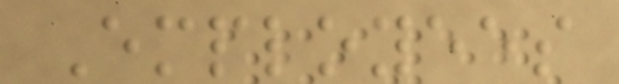Employees
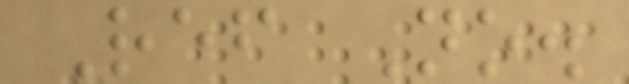Ref No.
